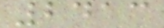2413
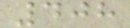408
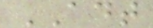ADT
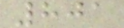801
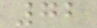72
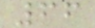66
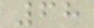68
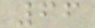66
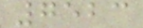7523
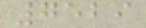7529
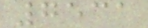7531
